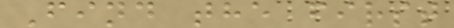Find the first
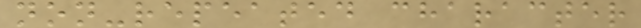non-repeated character
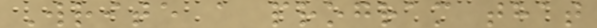Write a program that
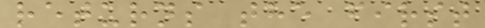returns the first
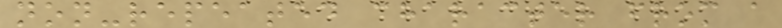non-repeated character from a
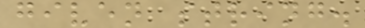given string.
